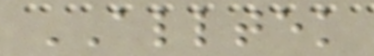ALLTEK
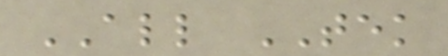ALL TEK
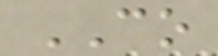CO
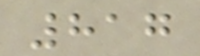817
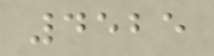4525
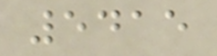5415
